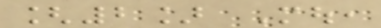[2] Mou,
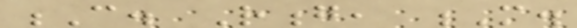C. Rong, M.
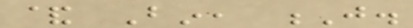& Bin, J.
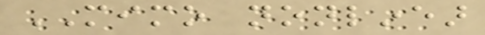MIMO nonlinear
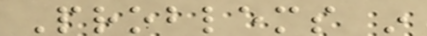Problems in
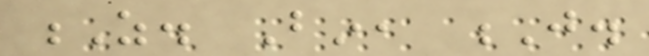Z. Bin, J.
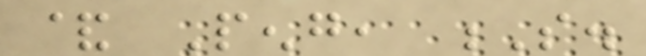& Peng, S.
